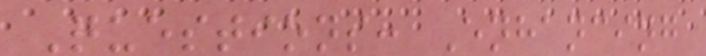Questions: Enhancing
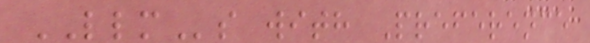LLMs with Preference
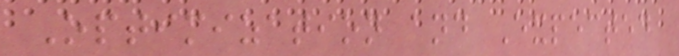Optimization and Expected
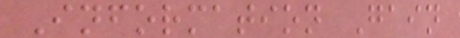Information Gain
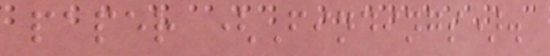paper (Findings).
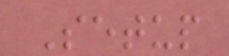Setup
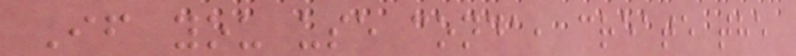If you use conda, create the
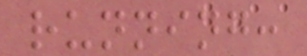running:
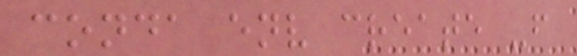conda env create -f
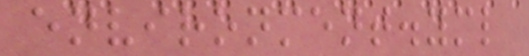environment.yml
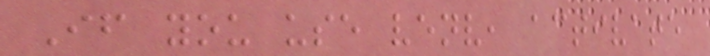If you use venv, activate
